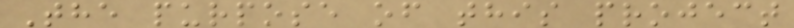The purpose of this project
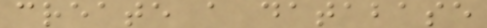create a database
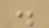.
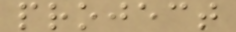project
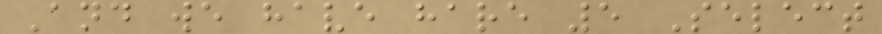And we have hare 5 Select
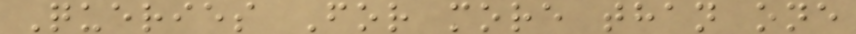Queries For more than one
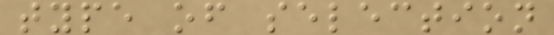type of selection
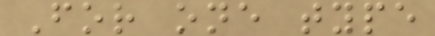For one type
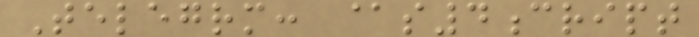Telegrm: @s4cript
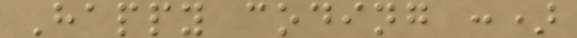Happy coding :)
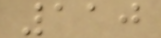110
